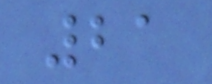21
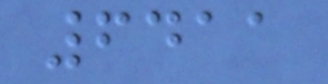6411
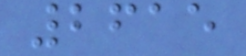2615
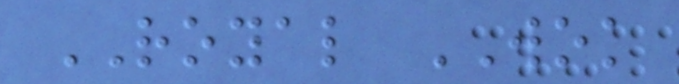ROYAL WOK
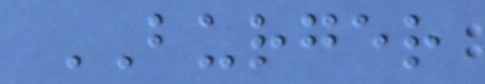BURGER
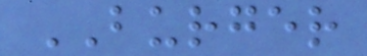BURGER
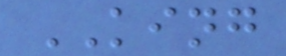KING
